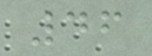46
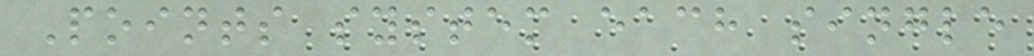Points system each single
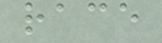race
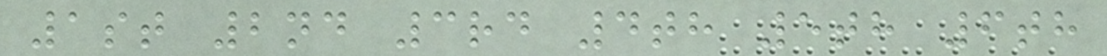1st 2nd 3rd 4th 5th 6th
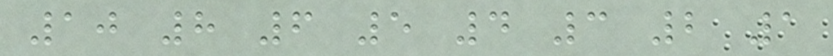10 8 6 5 4 3 2 1
